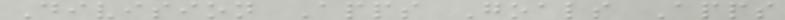Division Apps Goals Apps
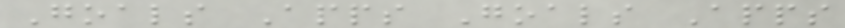Goals Apps Goals Apps
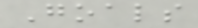Goals
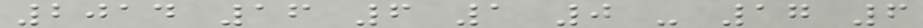2014 16 6 1 0 - 17 6
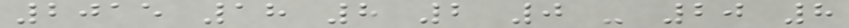2015 18 8 2 0 - 20 8
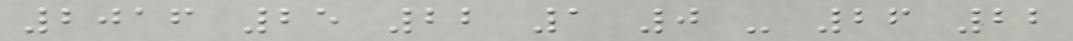2016 25 22 1 0 - 26 22
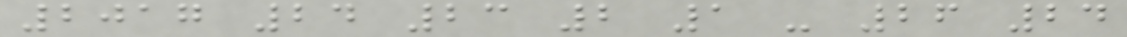2017 24 23 2 1 - 26 24
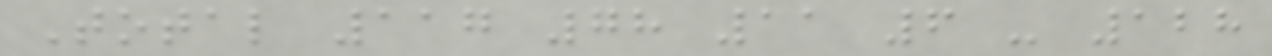Total 117 78 11 6 - 128
